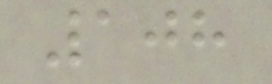108
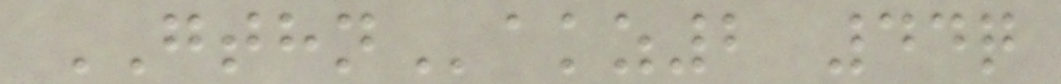GTHNakz2 44q
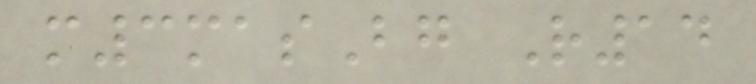m3masBg R14
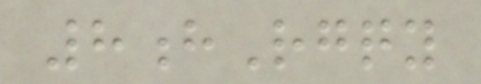8hRgqy
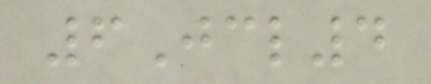6Jcl4
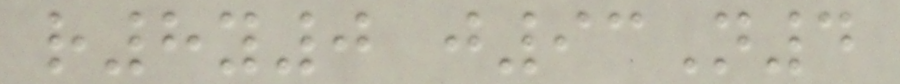r8y0 j93N4
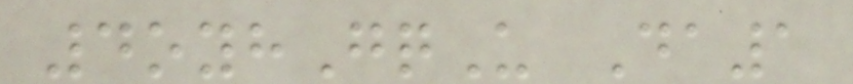4oyhGqU Da1
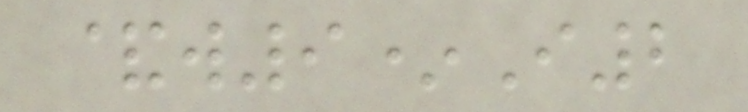&w9*I2
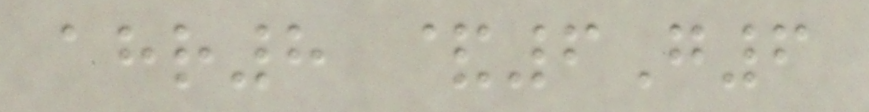ahr8 &6G6
